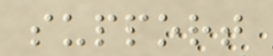support
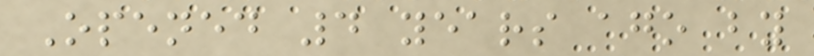Opened 4 years ago by
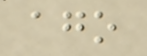ago
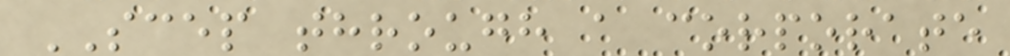SCEP through a corporate
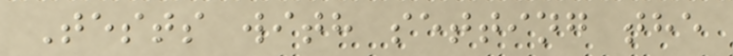Tests with setting the
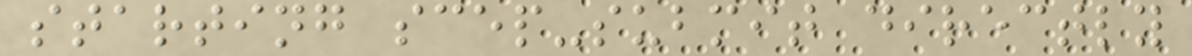starting scep-submit directly
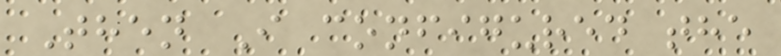Then I configured the
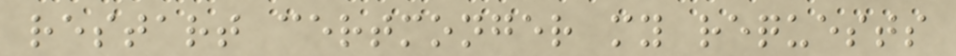restart certmonger my requests
